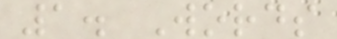1. Words
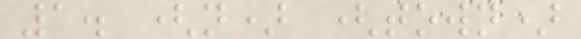1. (n) (town)
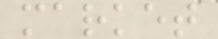market
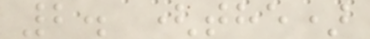2. (the)
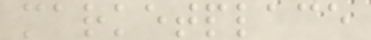marketplace
